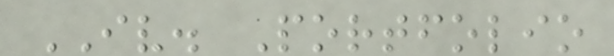IV. Portfolio
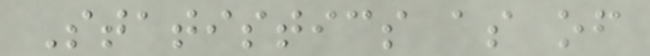Statistics as of
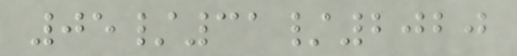05/31/2020
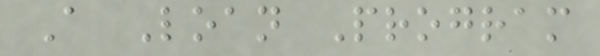A Loan Program
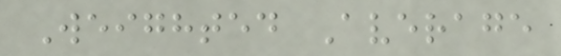Weighted Average
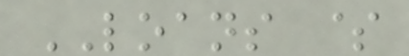LOANS $
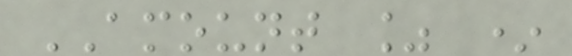AMOUNT % *
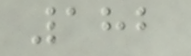182
